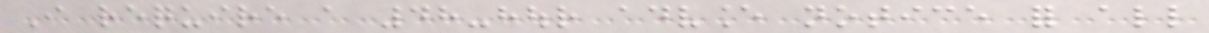I require a 48-hour advance notice for all
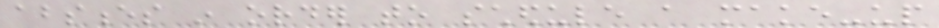absences in order to schedule a make-up
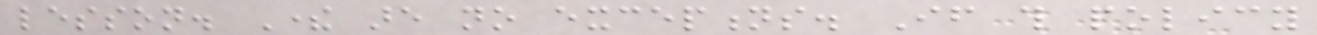lesson. There are no exceptions. If this policy
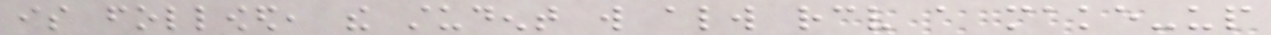is followed, the student will always receive a make-up
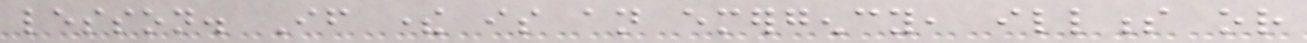lesson. If there is an emergency, illness or
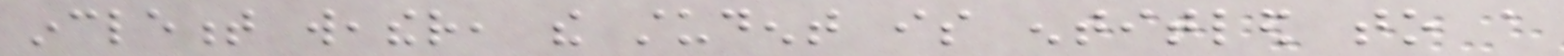inclement weather, the student is entitled to a
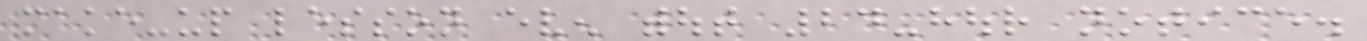make-up lesson even without 24-hour notice.
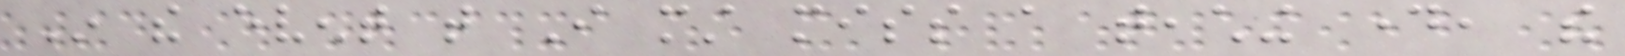In the event that I must miss a teaching day, the
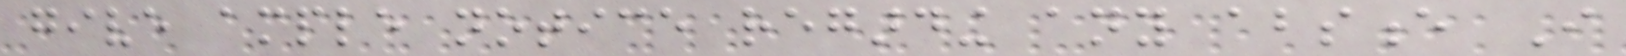give ample notice regarding any absence I
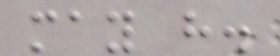may have.
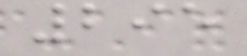295
